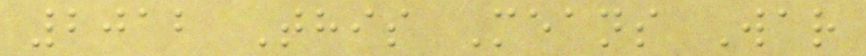2012 This Means War
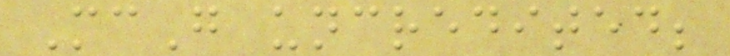McG uncredited;
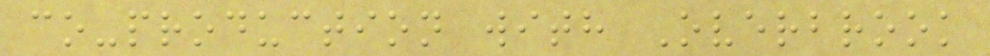co-production with Overbrook
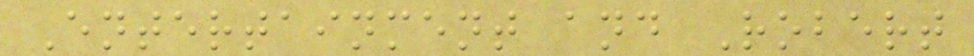Entertainment and Robert
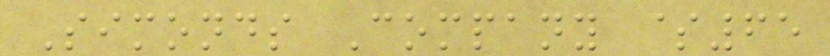Simonds Company $65
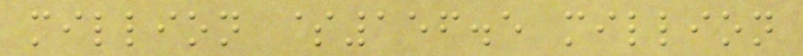million $156.5 million
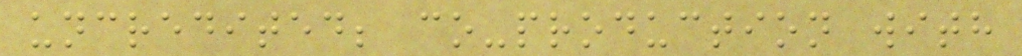uncredited; co-production with
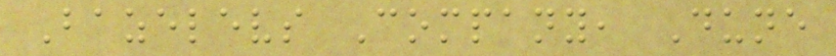Bazelevs Company, Dune
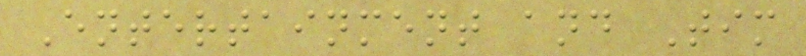Entertainment and Tim
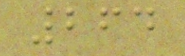264
